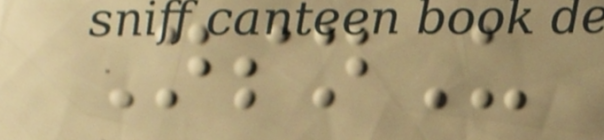NsnU
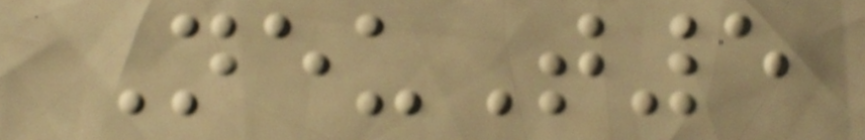NeuT5
